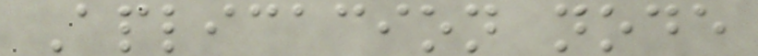Aplicacion node
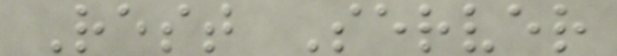Rest Server
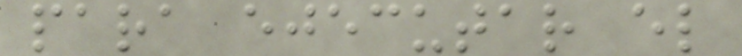para ejecutar el
